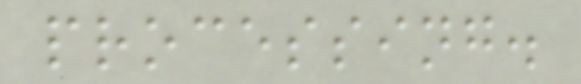processing.
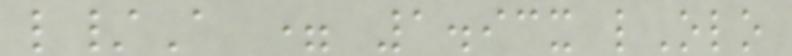l/A = 1.93x lOlo
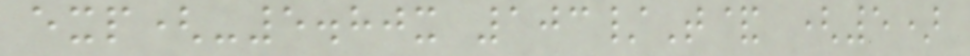exp(-5.80x 103/T& (5)
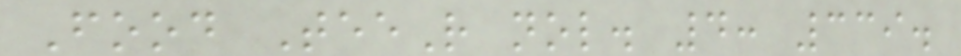Food TeeR nol. 4: 339.
